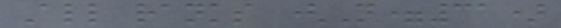All ranks (N=31)
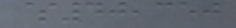$40,350
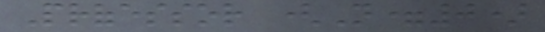Professor (N=0)
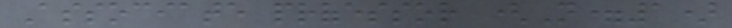Associate professor (N=1)
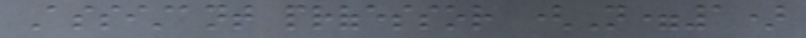Assistant professor (N=1)
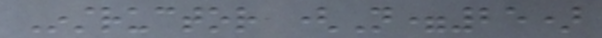Instructor (N=25)
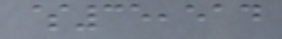$35,514
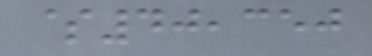$40,350
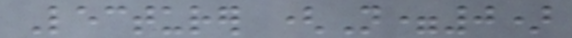Lecturer (N=0)
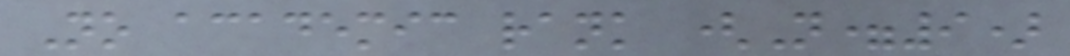No academic rank (N=9)
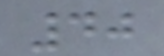40
